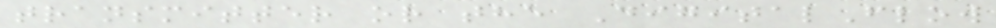transmitter or the DigitalFlow
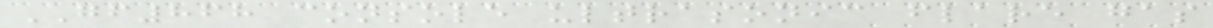GF868 console ultrasonic flare gas
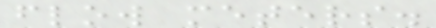flow meters.
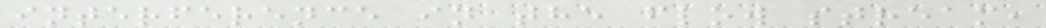interference in the flow stream,
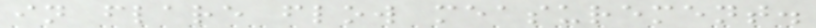in flare flow measurement.
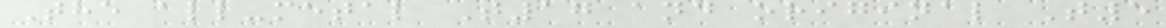The all-metal T17 and original T5
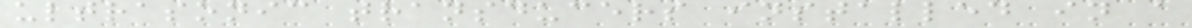ultrasonic transducers installed in a
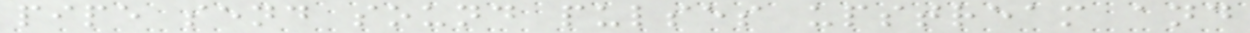pipe send sound pulses upstream and
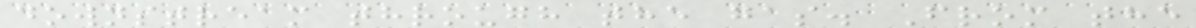downstream through the gas. From the
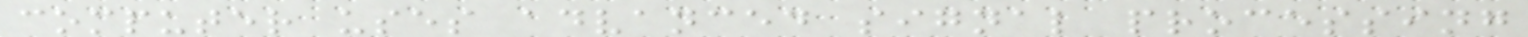computer uses advanced signal processing
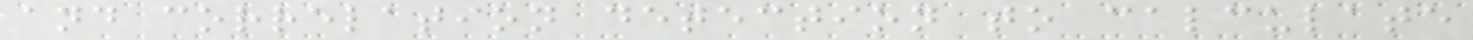and correlation detection to calculate
